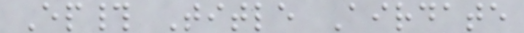Ep# Title Airdate
